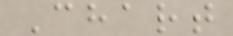Chart
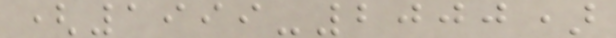(1999-2000)
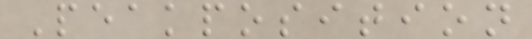Peakposition
